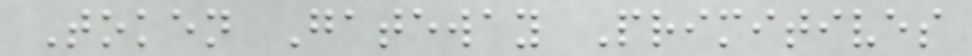Token Gateway Primitives
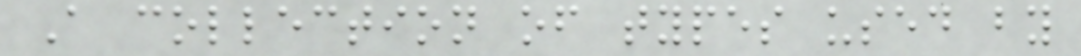A collection of types used by
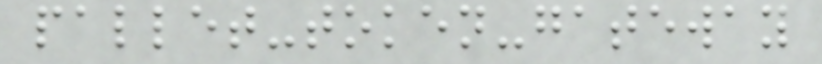pallet-token-gateway
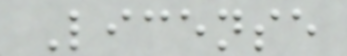License
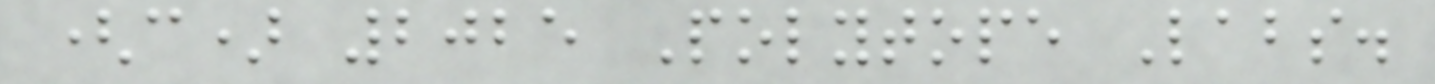(c) 2025 Polytope Labs.
